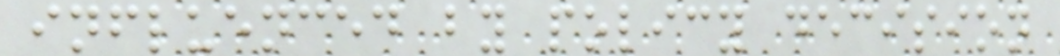influenced by policy decision
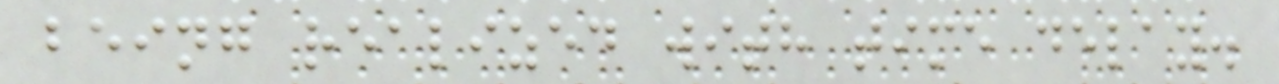being realized with time delay.
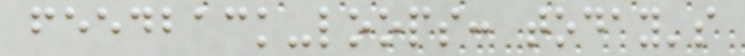feedback-loops: today's
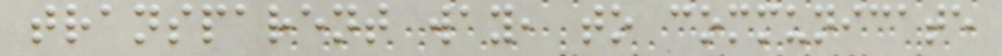transparent way, to communicate
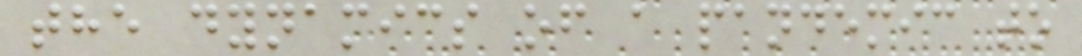the dynamics of a pandemic to
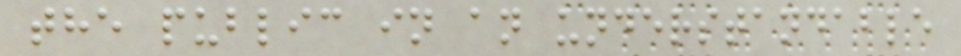the public in an understandable
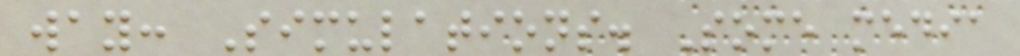way: Simulations. Some media
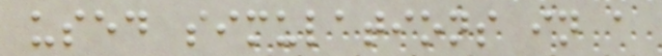used simulations in a
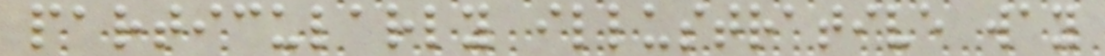particularly illustrative way
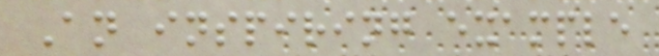An inspiring example
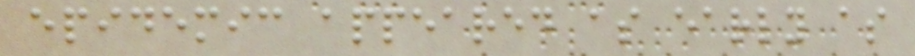epidemic appeared as early as
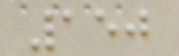150
